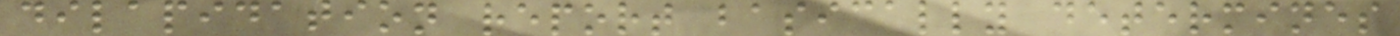dilapidation report basically determines
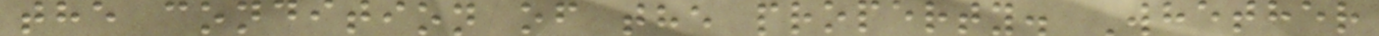the condition of the property. Whether
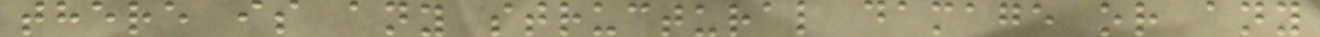there is any structural damage or any
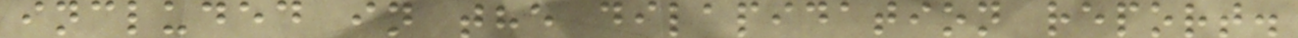included in the dilapidation report.
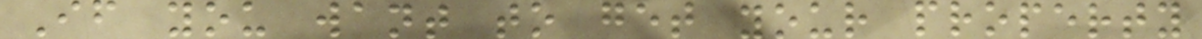If you want to get your property
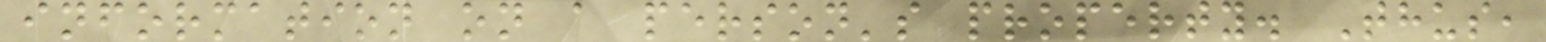information on a person's property. Thus,
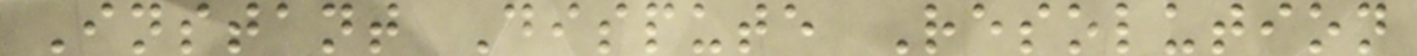Instant Dispute Resolution
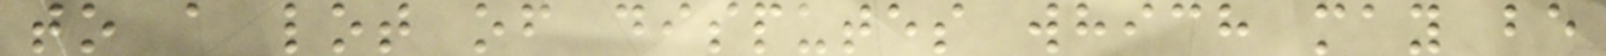to a lot of disputes which may be
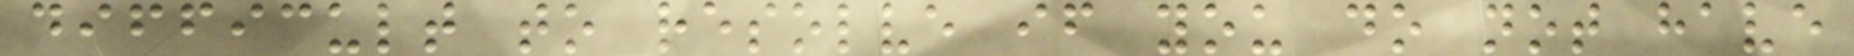difficult to resolve if you do not have
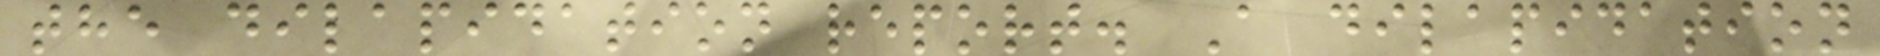the dilapidation report. A dilapidation
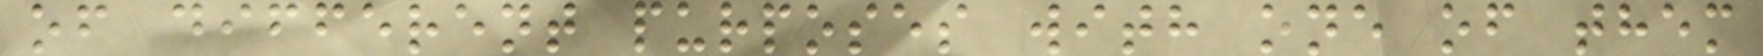of different purposes with one of them
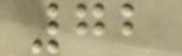72
